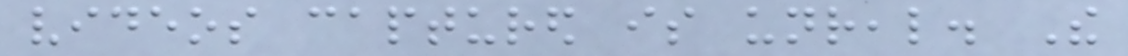videos captured is unreal. The
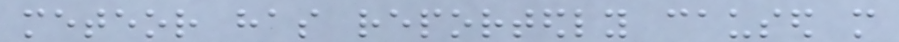meteor has reportedly caused more
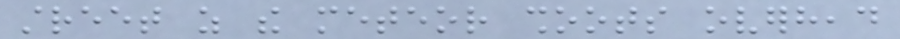street as the meteor shoots overhead
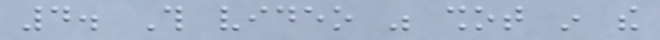4. This video was shot in the
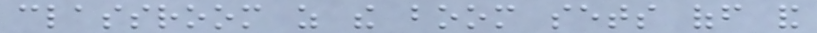classroom as the boom sets off and
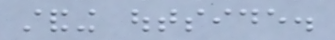standing outside.
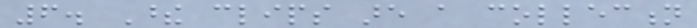6. These clips are a collection
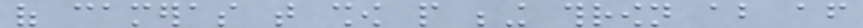of cameras that show people being thrown about after
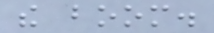the boom.
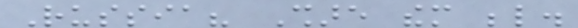Russia? Share them below.
